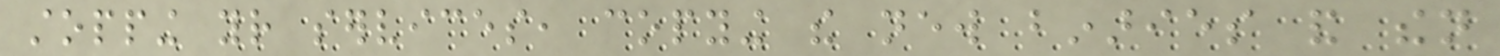stopping your services, copying the new binaries and then
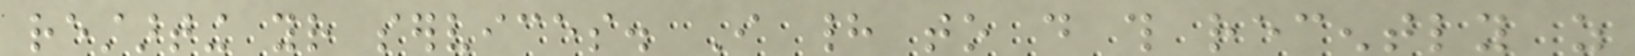restarting your services. I had to do this recently as
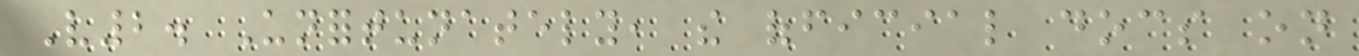V2. Unfortunately, the official docs on
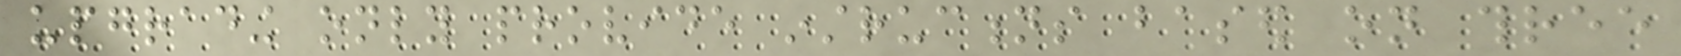upgrading only provide instructions based on three
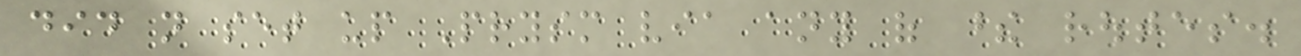did not set up Prysm via any of these routes.
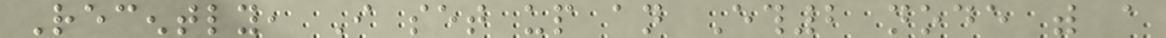Recently, I set up an Eth2 node with a
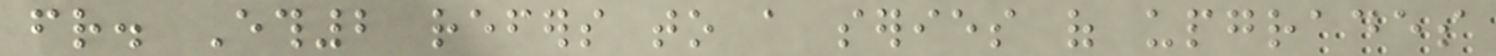friend. Eth2 refers to a series of upgrades
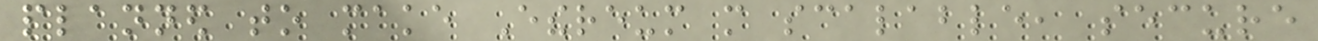planned to make Ethereum more scalable, secure
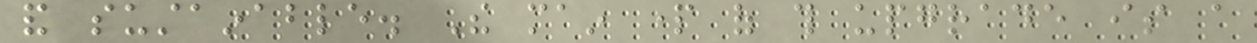and sustainable. The main part of this upgrade is a
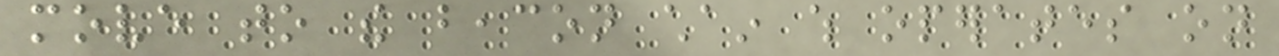move to the beacon chain which operates on
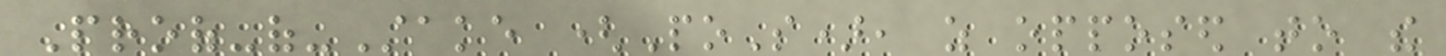Proof-of-Stake (PoS), as opposed to the
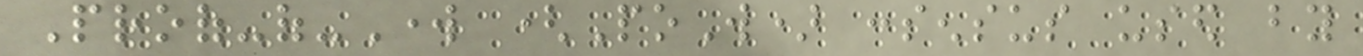Proof-of-Work (PoW) consensus used by
